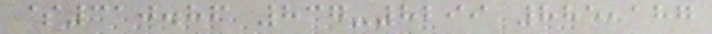$310.86 837-8299 885,187
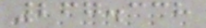267.338
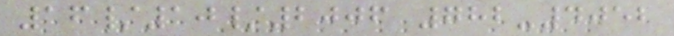16/10/2006 782-4052
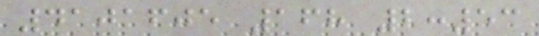4101605 168 2:53
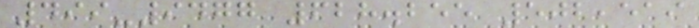499-9477 628.255 502,519
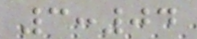3:04
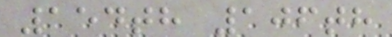154th 106th
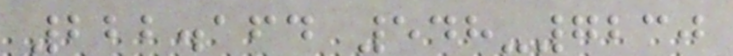222.164 548-7230
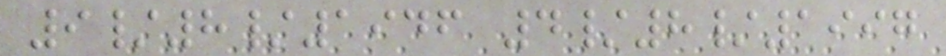9/8/1946 4/8/1997
